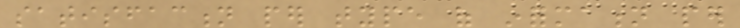satisfaction per type of information per
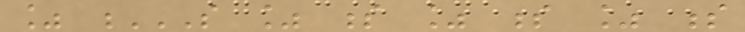% S % S % S % S
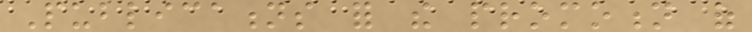Publications for the promotion of
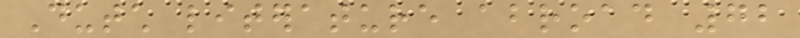Dutch literature abroad 72
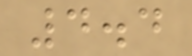4.4
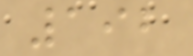192
